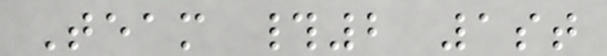Team #2 1st
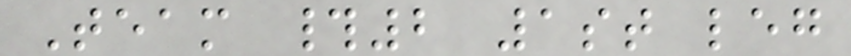Team #2 1st leg
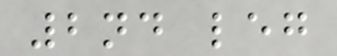2nd leg
